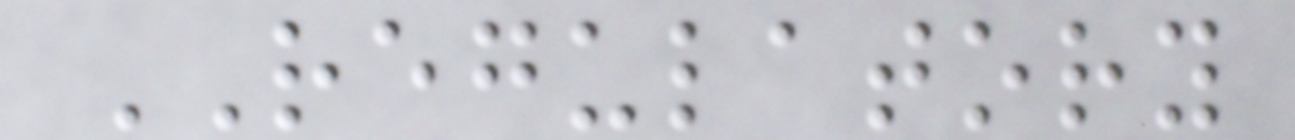REGULATORY
